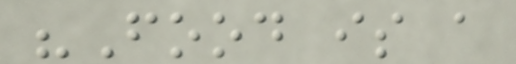"Food is a
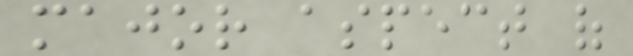major aspect of
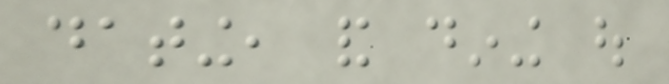dating, and dining out
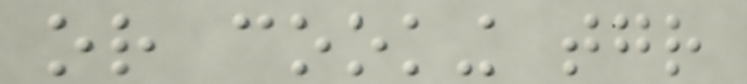or cooking together
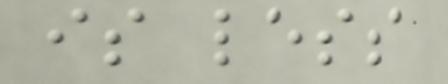is less
